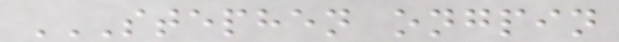STEPHEN ONGPIN
